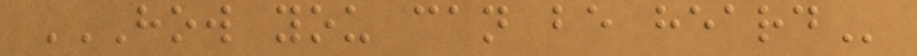HOW YOU CAN BE HEARD
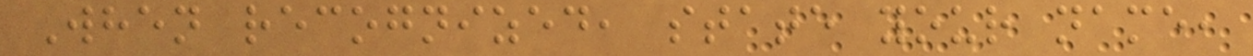When recognized, state your name,
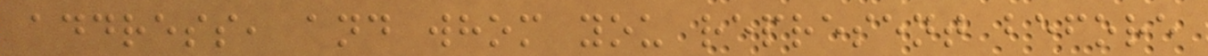address, and whom you represent before
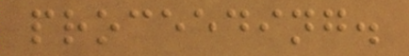proceeding.
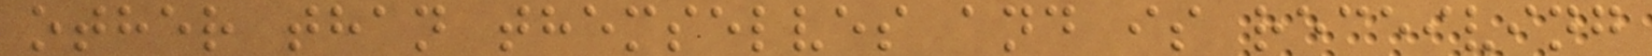other than themselves and is receiving
